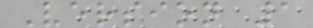Version 1
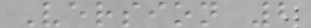Version 2
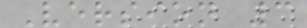Version 3
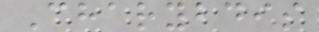Charybdis
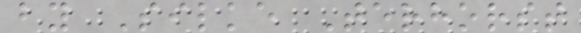by Silke Terhorst
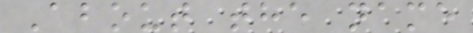About the name
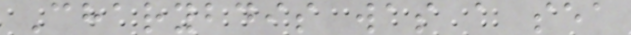Charybdis was a sea
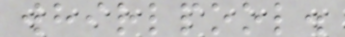whirlpool.
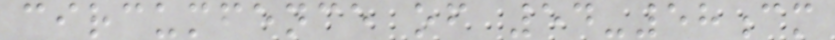circumfence of 54-58cm
